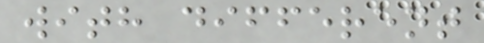with different
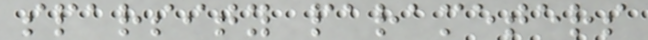sparsity parameters
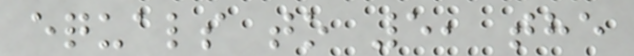equals to 5, the
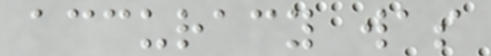accuracy was
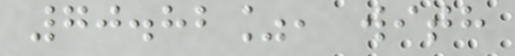70.82%, with
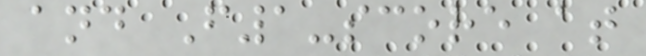and F1-score at
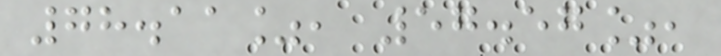78.11%, 57.57%,
